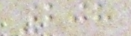208
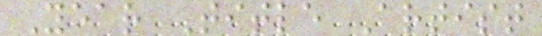Year Title Artist
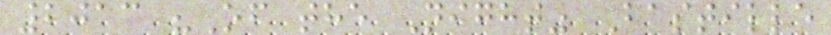2013 "Of the Night" Bastille
